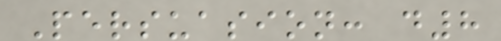Persuasion: d8
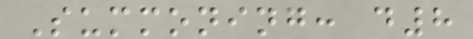Summoning: d8
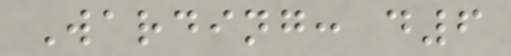Warding: d6
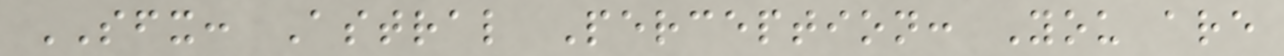SFX: Astral Perception: You are
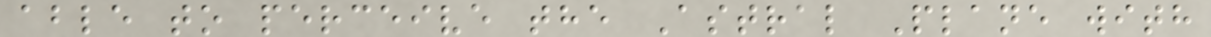able to perceive the Astral Plane with
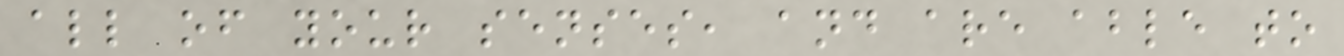all of your senses, and are able to
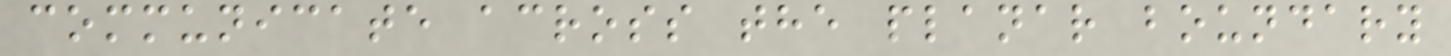communicate across the planar boundary
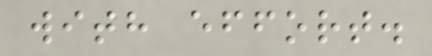with effort.
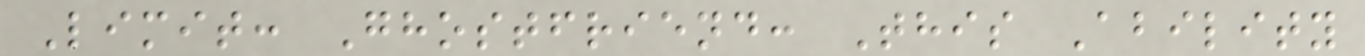Limit: Ghostfriend: This Ability
